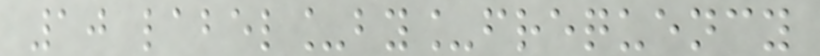10 label_by_frequency
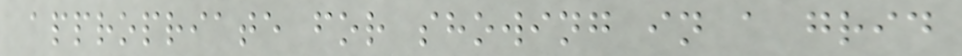appropriate for showing in a grid
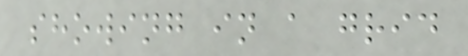showing in a grid
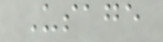Usage
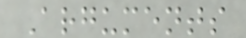Arguments
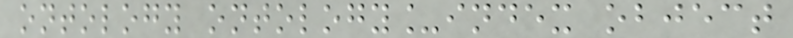ontology ontology_index object
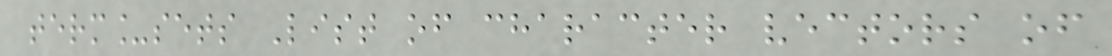term_sets List of character vectors of
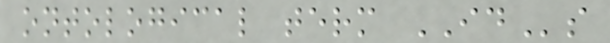ontological term IDs
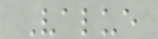Value
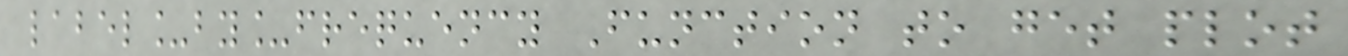label_by_frequency Function to get plot
